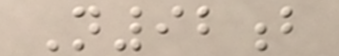N92b
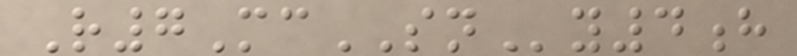R7McSNy4h
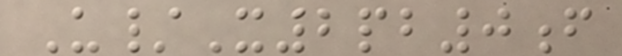U/X2pb0f
